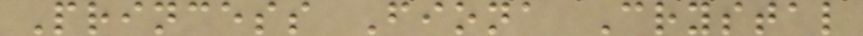Princess Fiona Crystal
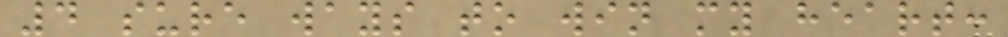4 sure ways to win my heart:
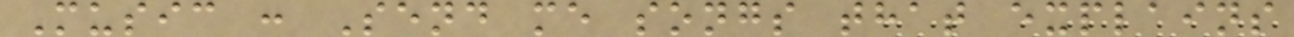Music : Send me songs that explains
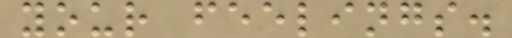your feelings.
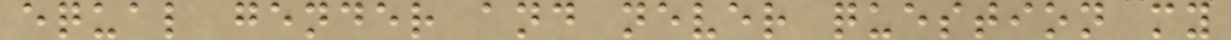equal gender and never question my
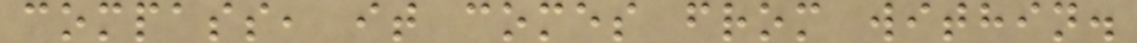compass, it comes from within.
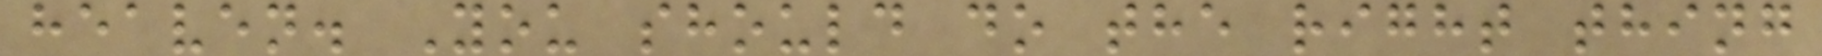heaven. You should do the right thing
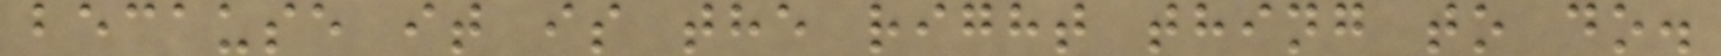because it is the right thing to do.
